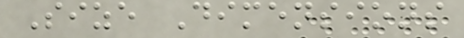Size Dimensions
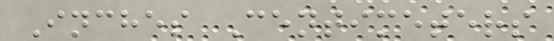Inches Centimeters
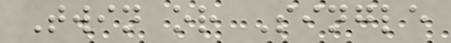Twin or Single
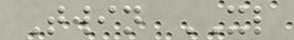Twin XL
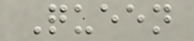Queen
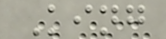King
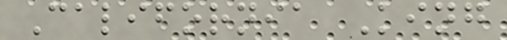California King
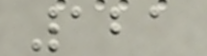121
